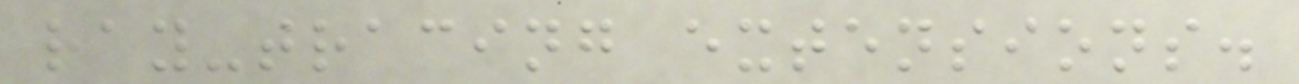ray-tracing extensions.
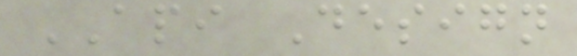API Design
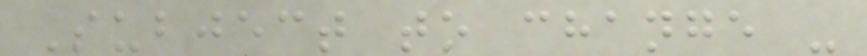Subject to change -
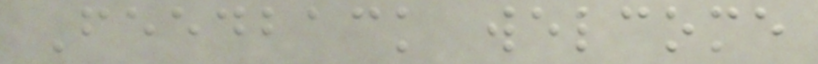Feedback welcome
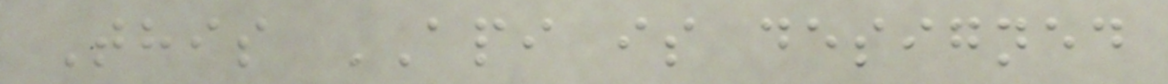This API is designed
